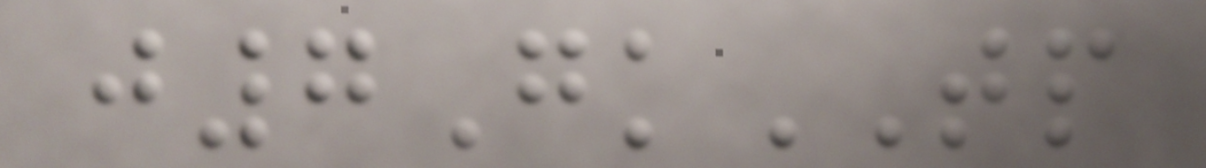j7GkTP
